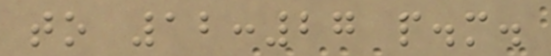to 12:27 p.m.
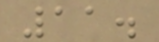11.
